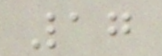17
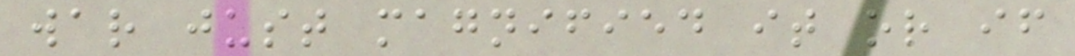war just magnified it or if
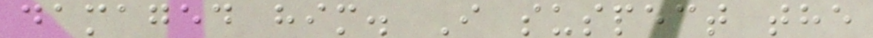damaged him. I suspect the
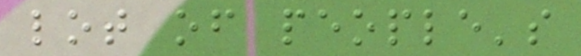lot of people's
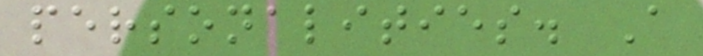personalities. A
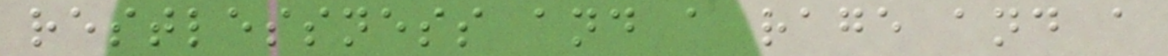restlessness and a rage and a
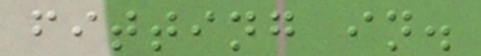fitting in.
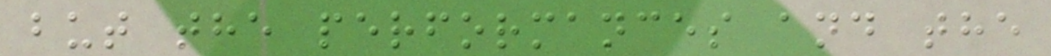but the performances and the
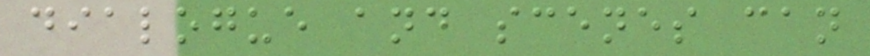dialogue and scenes can
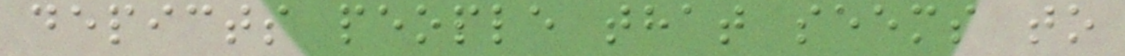depicts people that seems to
